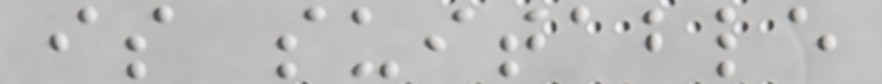is suitable
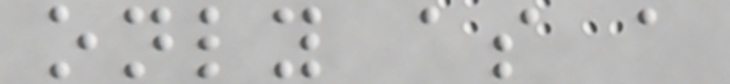only as a
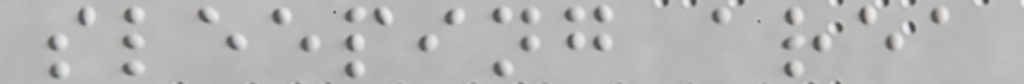sleeping area
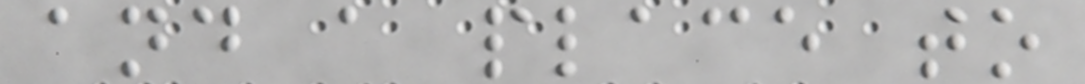and a place to
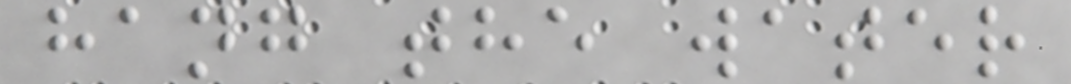hang the water
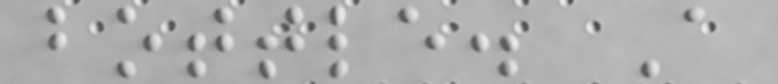bottle. A
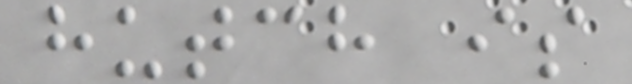hutch is
